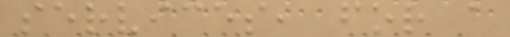services, for a
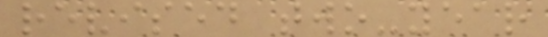revised two-year
